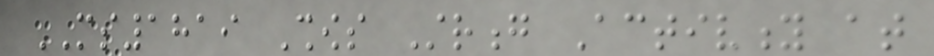MS1819 Shows Strong Activity at
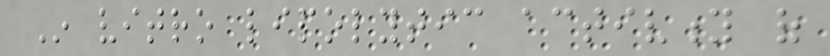In vitro lipolytic activity of
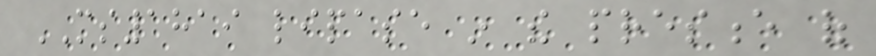MS1819 lipase in the presence of
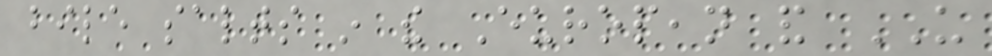bile salts in the European and US
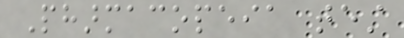Pharmacopeia test
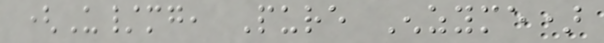(U/mg, Pure Enzyme)
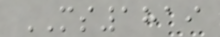MS1819
